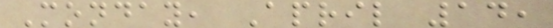Monday, April 14,
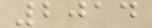2014
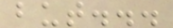but...
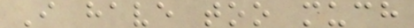I have too much
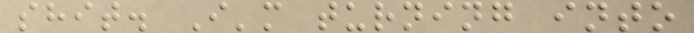shit. I'm turning into
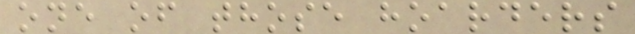one of those hoarders
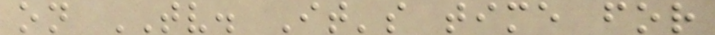on TV. It's time for
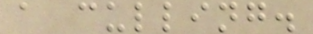a culling.
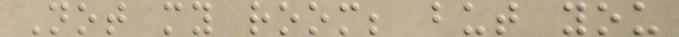Not my room; but you
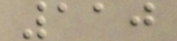110
